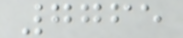7765
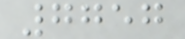7757
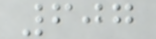607
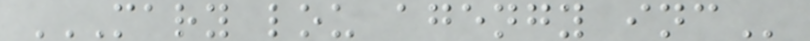MARY LOU AGENGY INC
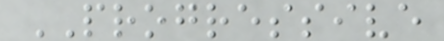PROGRESSIVE
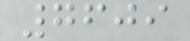7609
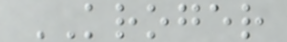KROGER
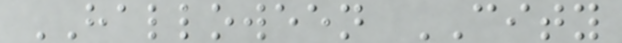HALLOWEEN CITY
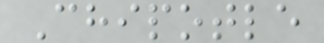Chipotle
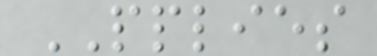PPLIES
